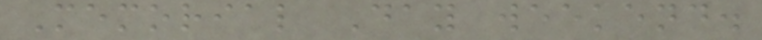Memorial Day weekend.
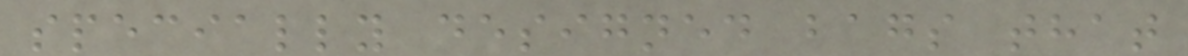specially designed bags that
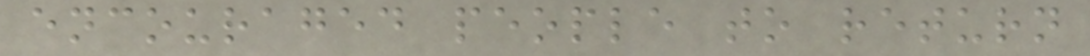encouraged people to return
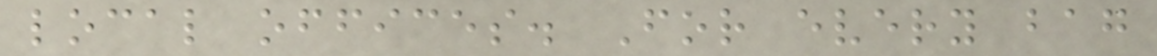local offices. For every bag
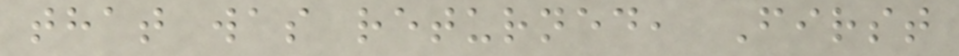that was returned, First
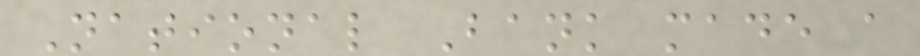National Bank made a
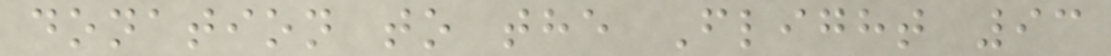donation to the Flight 93
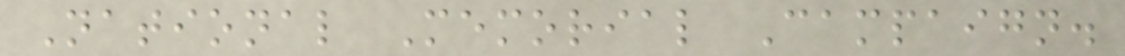National Memorial Campaign.
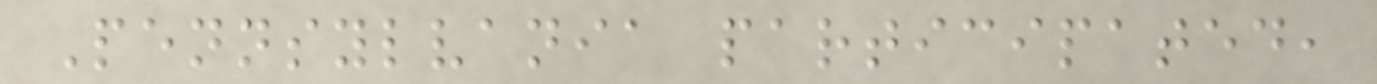Pennsylvania participated,
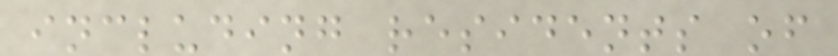including residents of
